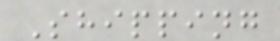Shipping
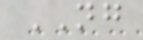NG
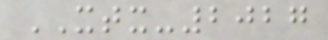XTX-2027
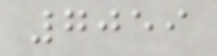7059
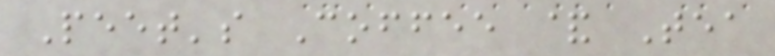Peet's Coffee & Tea
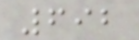692
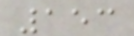153
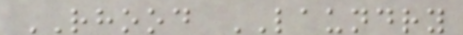RHOOD LAUNDRY
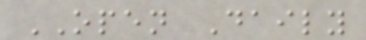OPEN Daily
